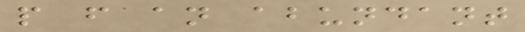people from an abundant
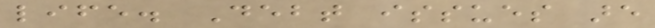life. Debt issues are
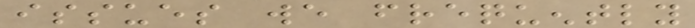issues we frequently
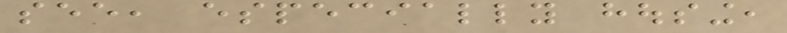see, especially housing,
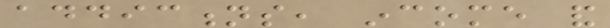addictions, income and
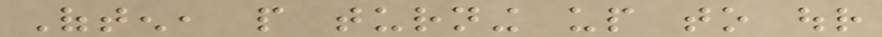Often, people turning up to our
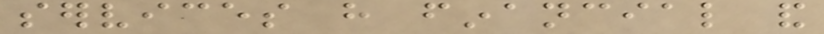services have financial and
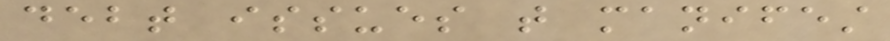debt issues that manifest
